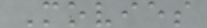Movies
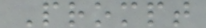Prompt
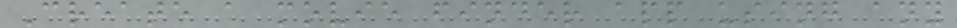Create a movie finder app using any
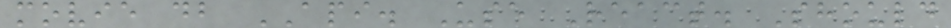movie db API. Use React. Should
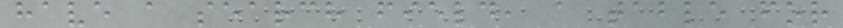have a search field, a table for
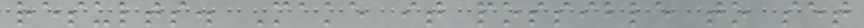results. Make it possible to set
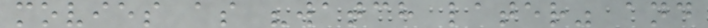movies as "watch later" and
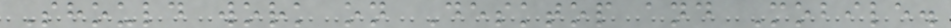Should work on Desktop and Mobile.
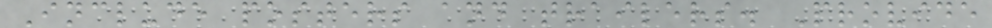Include posters and trailers. Provide
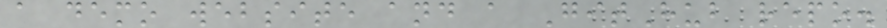a demo website and a GitHub repo.
